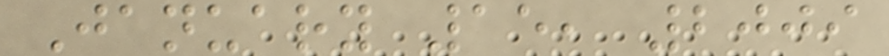January 15, 2009
